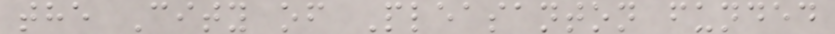the City of Pleasanton funded
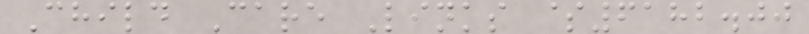Child Care Links $6182.00
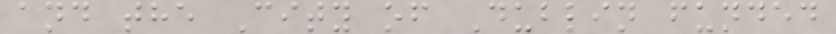and the City of Dublin funded
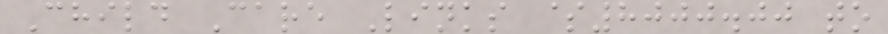Child Care Links $8000.00 to
